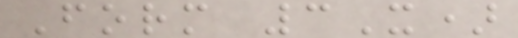Form 3X)
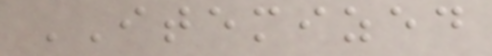ITEMIZED
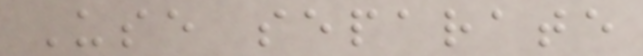Use separate
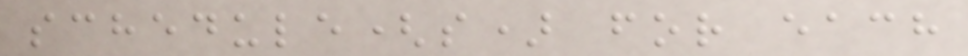schedule(s) for each
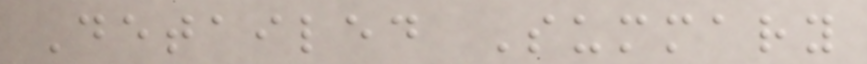Detailed Summary
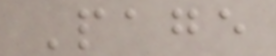Page
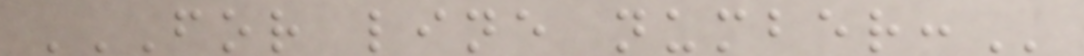FOR LINE NUMBER:
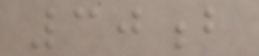30b
